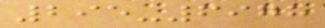295-6978
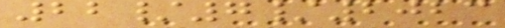22/7/2023
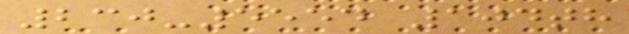230-5554 104th
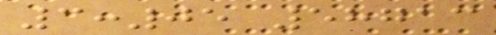3:05 58713
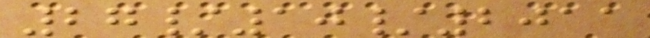27/10/2011
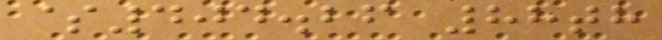$404.26 88th
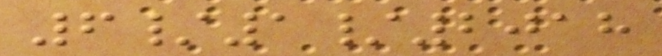6/1/2018
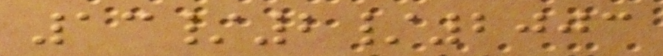13/2/2003
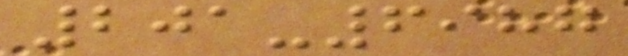201-6987
